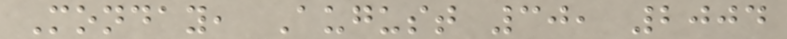Monday, August 30, 2004
